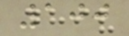100
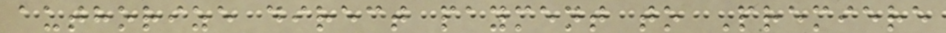authorize direct payment to Premiere
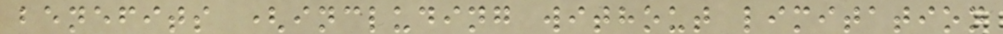benefits (including without limitation
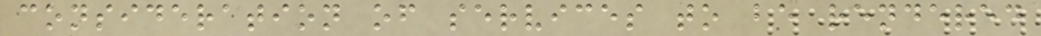consideration of services to be rendered
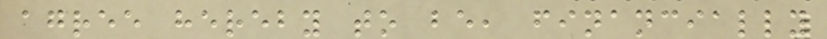agree hereby to be, financially
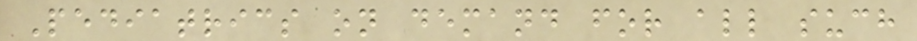Pediatrics on demand for all such
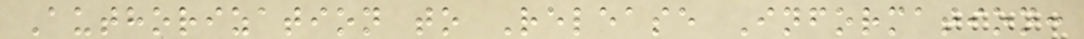Authorization to Release Information:
